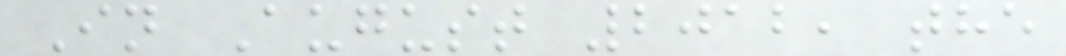In August 2012, the
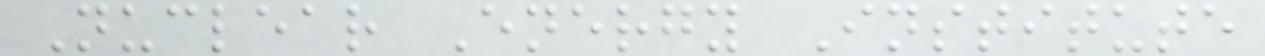Nuclear Energy Institute
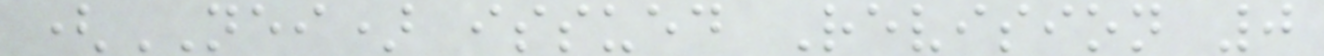(NEI) issued Revision 0
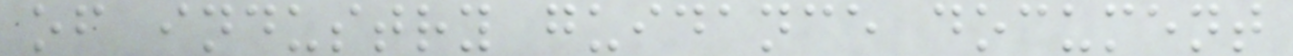of industry guidance document
